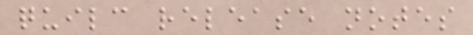quilc release notes
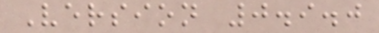Version 0.9.0
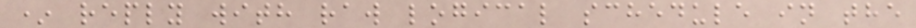* reply with raw logical schedule in the
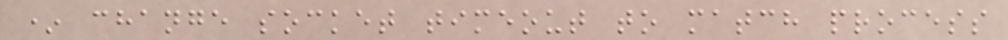* change socket timeout to match process
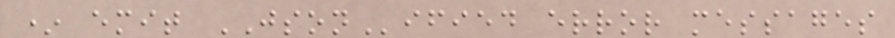* emit JSONified error messages
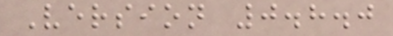Version 0.8.0
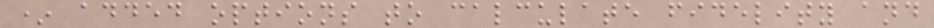* added options to calculate fidelity and
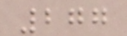277
